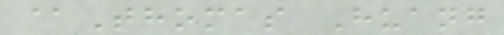@Thomas Huang
